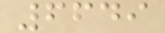6649
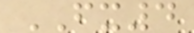FX4
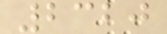2320
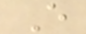E
